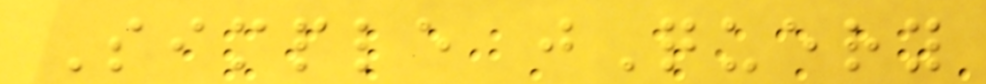Simple jQuery
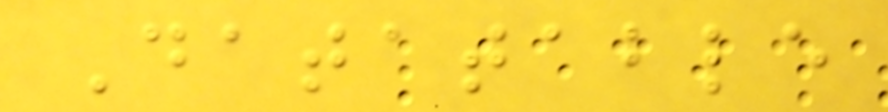Datatable
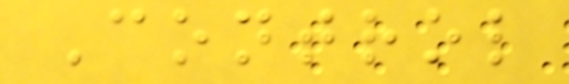Control
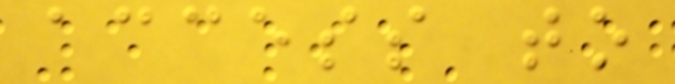access to
